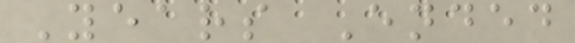Years Ended
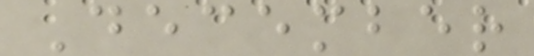December
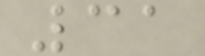31
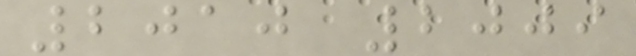2010 2009
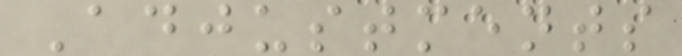Adjustments
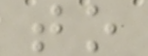to
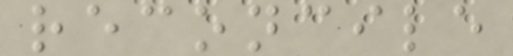reconcile
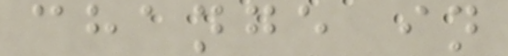change in
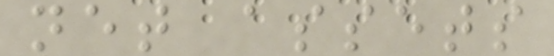net assets
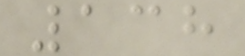138
